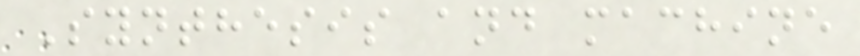Synthesis and machine
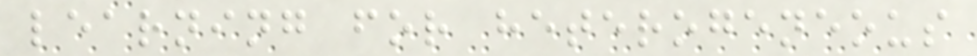learning for heterogeneous
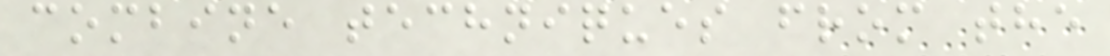combine techniques from the
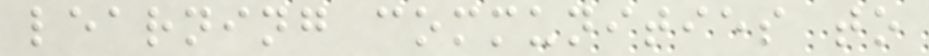learning communities to
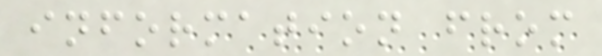information from
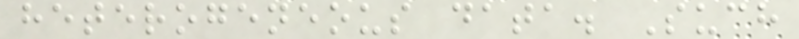heterogeneous data. Such
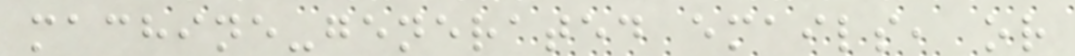machine-generated emails, or
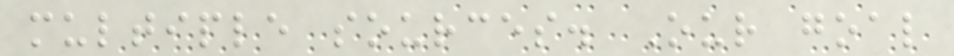multiple sources. Our goal
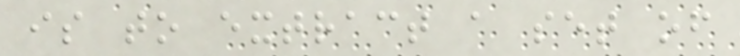is to extract a set of
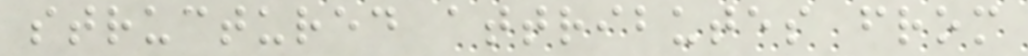structured attributes from
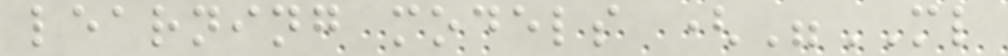learning models ("ML
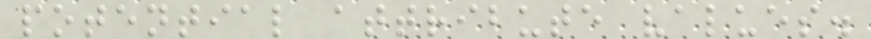potential attribute values.
